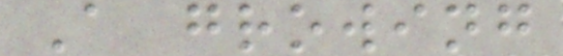A growing
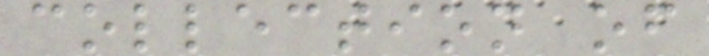collection of
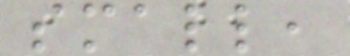small,
